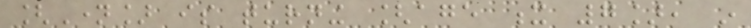[Name] is turning [age x 7], in
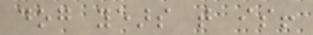dog years that is!
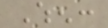When:
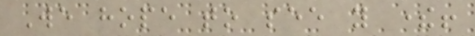We hope to see you there!
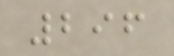296
